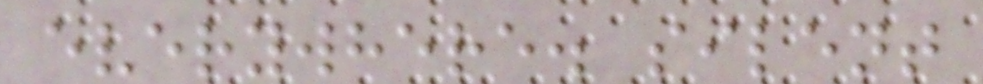everywhere. silent
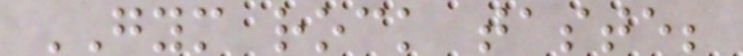GYM rock taste;
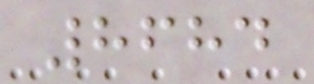8684
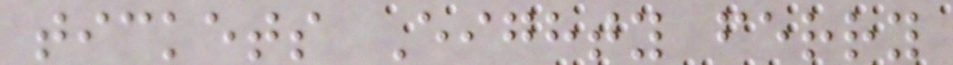tickets Eighty ferry
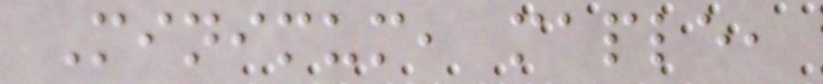Minimum, maple,
